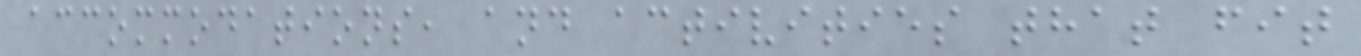accommodations, and activities that fit
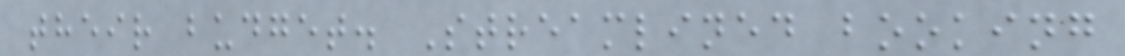their budget. Streamlined booking
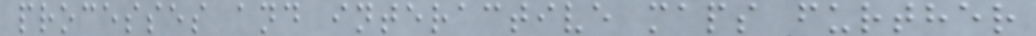processes and interactive maps further
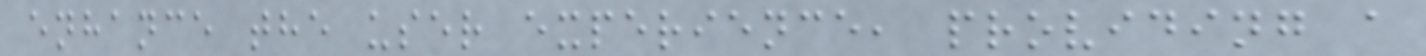enhance the user experience, providing a
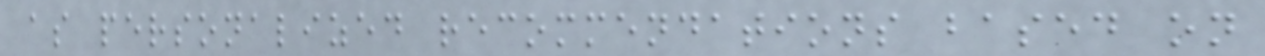as personalized recommendations based on
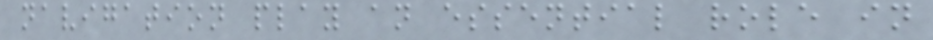navigation play an essential role in
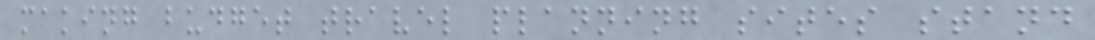making budget travel planning sites stand
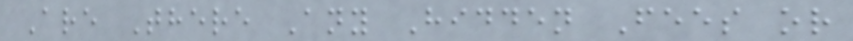Are There Any Hidden Fees or
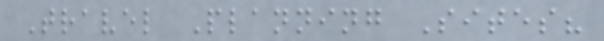Travel Planning Sites?
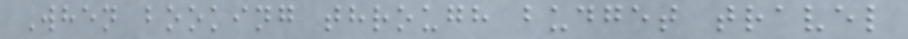When booking through budget travel
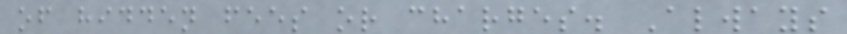of hidden fees or charges. Always
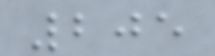205
